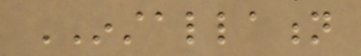INSTALLATION
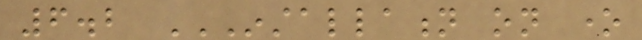6.2 INSTALLATION ON ONE
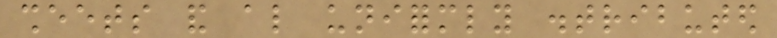sheets and also uniformly distributed
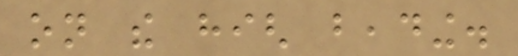on the high beading.
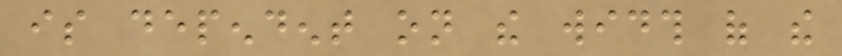is dependent on the width of the
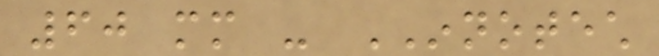60 mm - INNOTECH
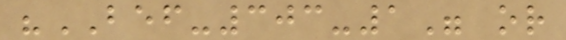"BEF-303-1" or
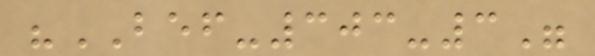"BEF-303-3"
